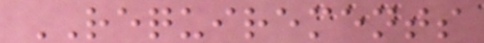REQUIREMENTS
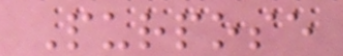Purpose
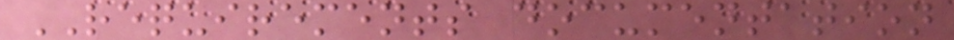REQUIREMENTS documentation
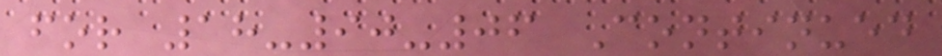for 18-90-06 Continued
